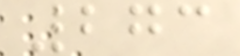273
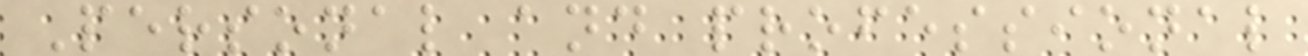Personal and professional
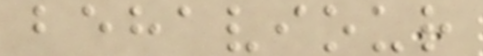behaviour
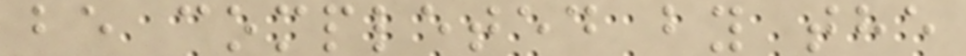be completed by the
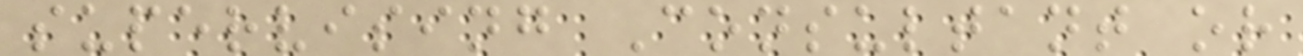supervising Consultant or
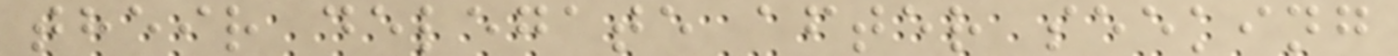their delegate after seeking
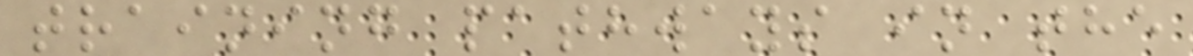training pathways in the
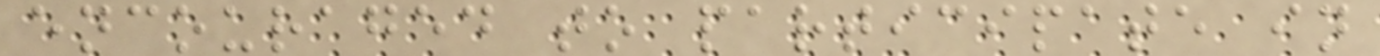encouraged to participate in
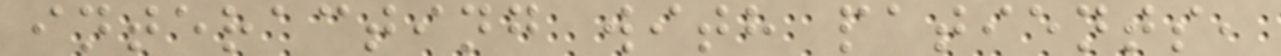interacting with patients,
